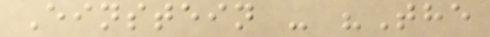Einstein - "The
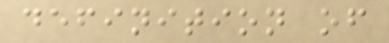definition of
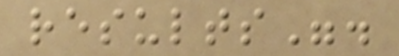results".
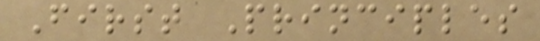First Principles
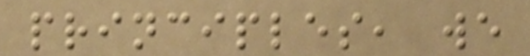principles, we
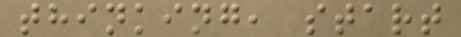thinking, start
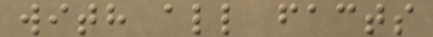with all facts
